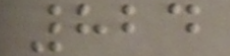824
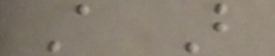A B
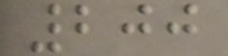200
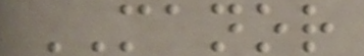MANOR
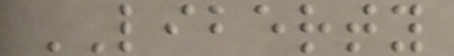LIBERTY
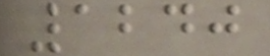1240
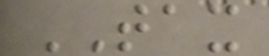TAX
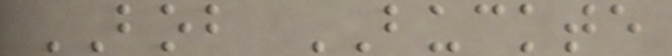BOB BUCKTE
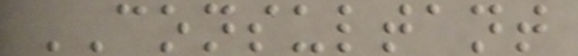CONSULTANT
